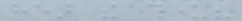hear the thunder?
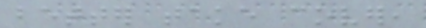better take cover,
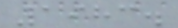1983.
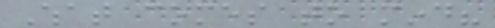What comes to mind?
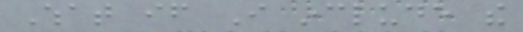What if I include the
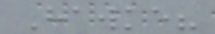Hawke?
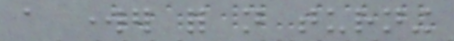a worker for not turning
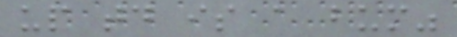up today is a bum"
